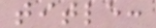title:
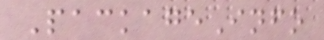PackageInfo
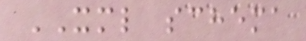XML schema
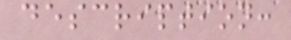description:
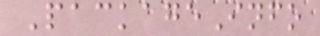PackageInfo
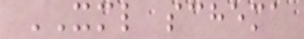XML schema
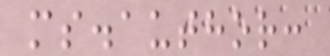ms.author:
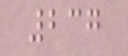237
